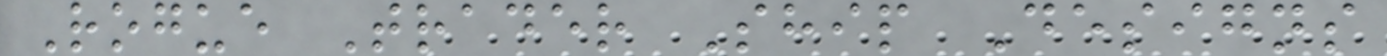Rogue Trader Ship Designs
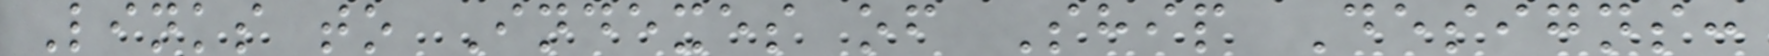Links to Indexes of Ship Designs:
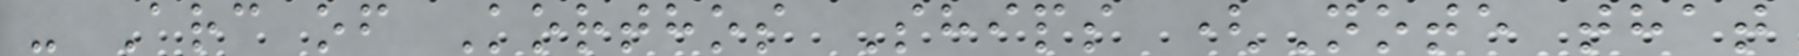- Arc of Korthos Ships (Note that
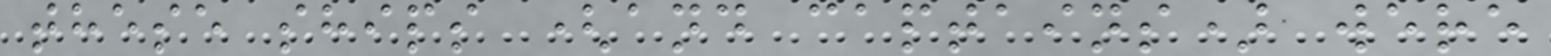these ships (and captains) were
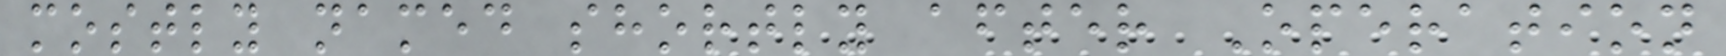mostly named shortly after Operation
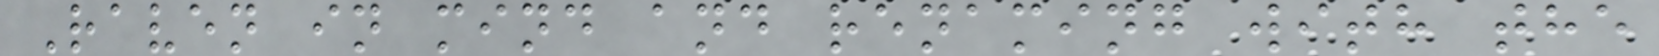Raven in mind and renaming with the
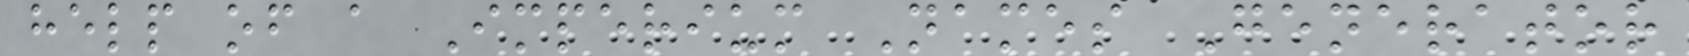help of a Imperium Names Generator
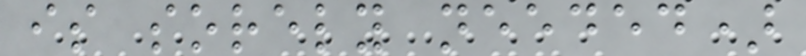is sorely needed)
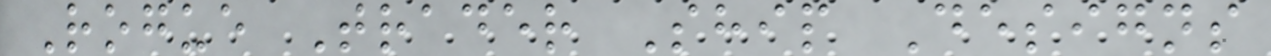Rogue Trader Ship Designs
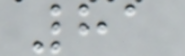81
